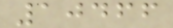10466
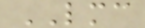LMC
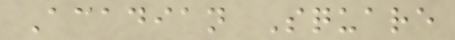Acadian Square
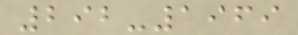292-1969
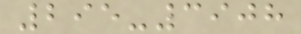295-3908
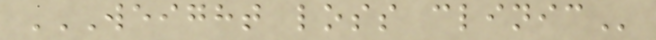WEIGHT LOSS CLINIC
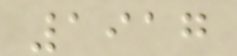1917
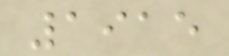1915
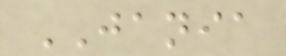JANIA
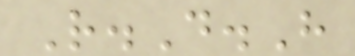R.D.H
